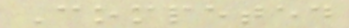Competed
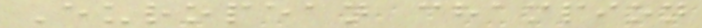European champion
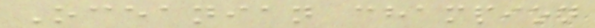Oceanian champion
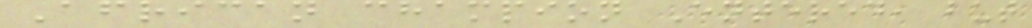African champion Entered, but
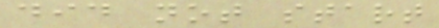did not start
